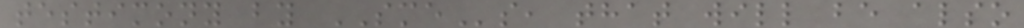testimony by SMEs, that will be also
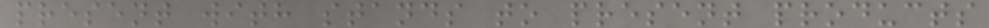present with stands to present products
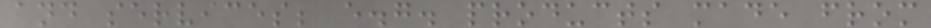and services; e.g. products made from
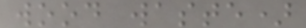wood waste)
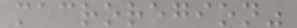macroregion"
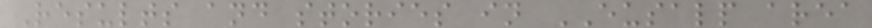Results and stories in EUSALP area
